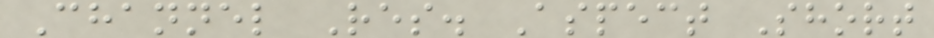Channel Res. Aspect Short
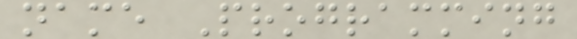name Programming
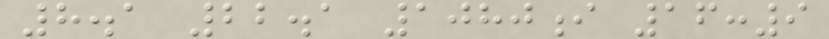8.1 22.1 1080i 16:9
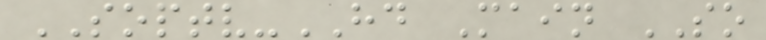SOPTV-HD Main SO
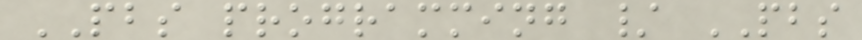PBS programming / PBS
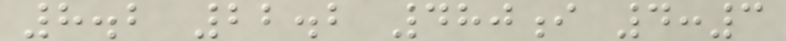8.2 22.2 480i 4:3
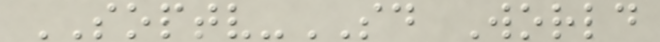SOPTV-SD World
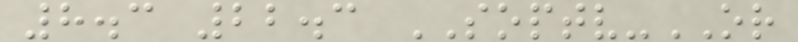8.3 22.3 SOPTV-OR
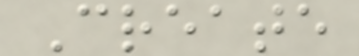Create
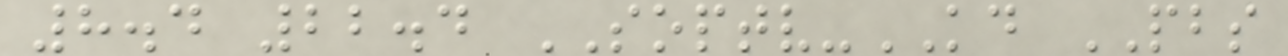8.4 22.4 SOPTV-KD PBS
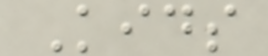Kids
